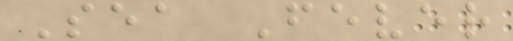Sea Fever
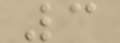3
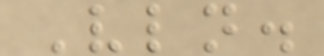Vln.
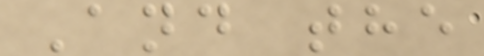And the
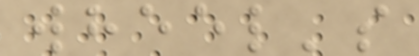wheel's
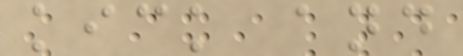kick and
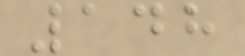148
